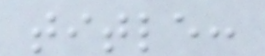title:
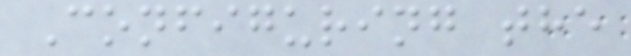Configuring the
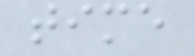time
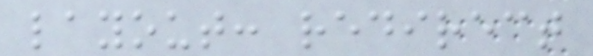layout: redirect
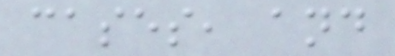cases, and
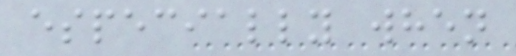especially when
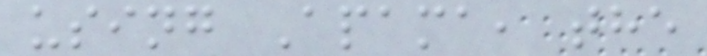using Apama, the
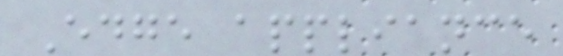Edge appliance
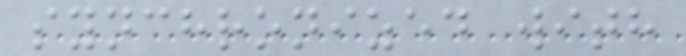synchronized with
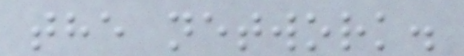the network.
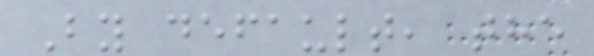By default, the
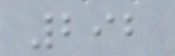292
